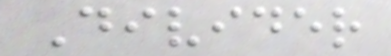Divider
